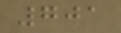701
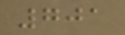701
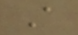A
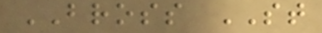BROSS ST
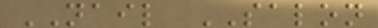NAIL SALON
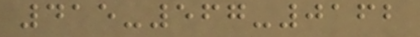415-567-0162
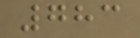783
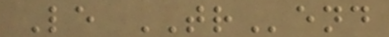Le TRend
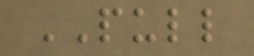PULL
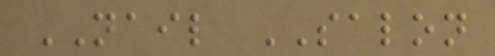NAIL SALON
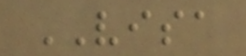VISA
